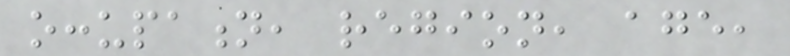occupation, region, age,
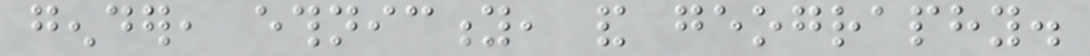gender, ethnicity, and geography.
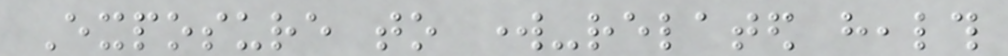Exposure to work-related health
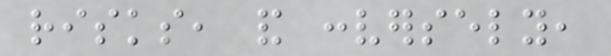risks, and conversely,
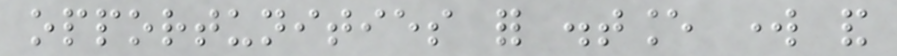opportunities for distance work and
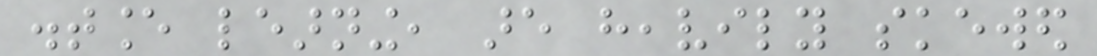distance learning, are heavily skewed
